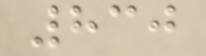830
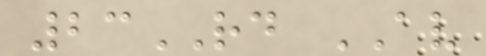23RD AV
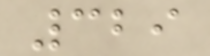329
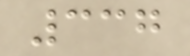337
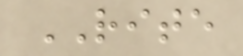RITE
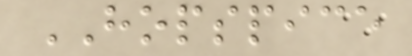HOPSPICE
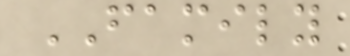FAMILY
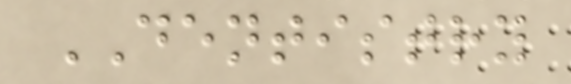DENTISTRY
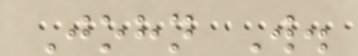John W.
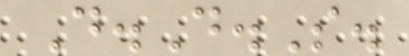D.D.S.
